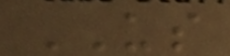US
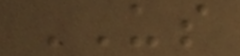US
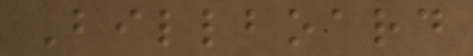Billboard
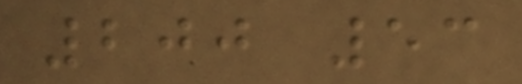200 53
